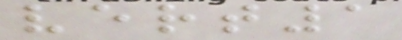vert1
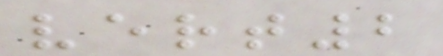vert2
